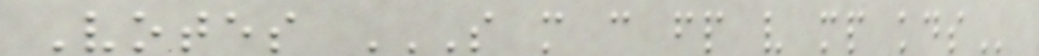Votes S M C FP V MP KDS
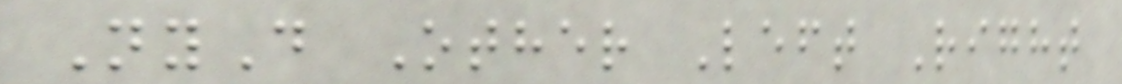NyD Other Left Right
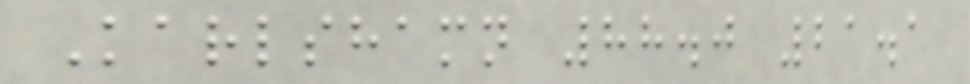Karlshamn 88.0 21.1
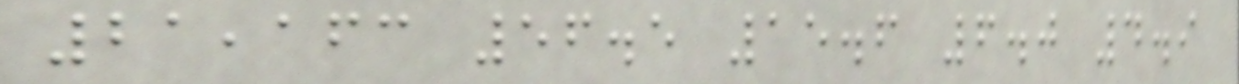21,163 56.5 15.6 6.0 4.9
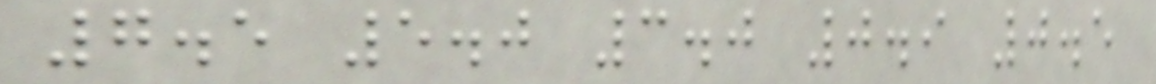7.5 5.0 3.0 0.9 0.5
